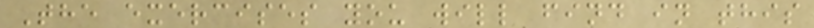The exercises you will find in this
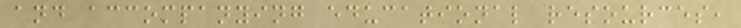and accompanying educational resources,
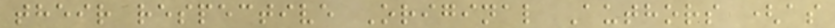their respective Original Authors (as
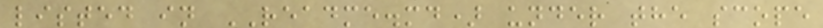listed in README.md) under the scope
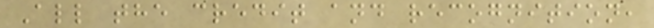All the credit and recognition,
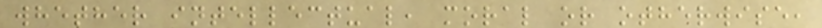whether intellectual, moral or otherwise,
